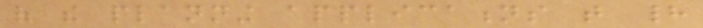of the planning applications that had
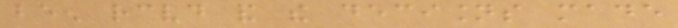been received and the decisions made
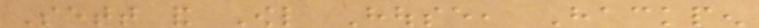Sett and Owl House, Hackpen
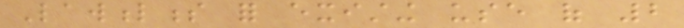Lawfulness for existing use of 2
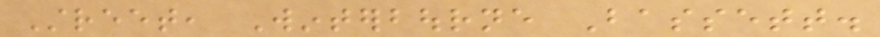Street, Winterbourne Bassett.
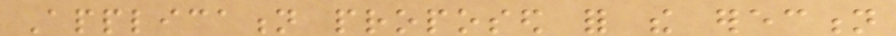Application proposed for the erection
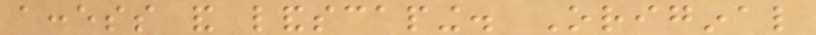access and landscaping. Original
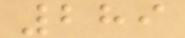289
